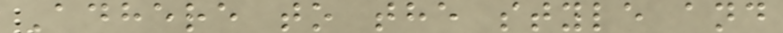Adhere to the style and
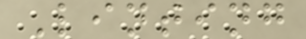Linting
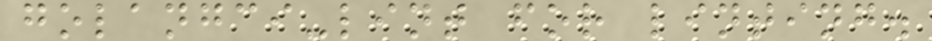golangci-lint for linting.
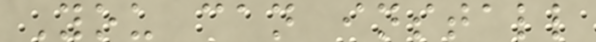You can install
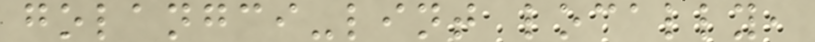golangci-lint locally,
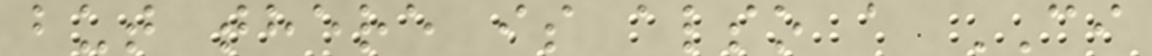but there is also a CI
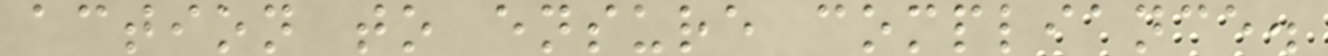action to ensure compliance.
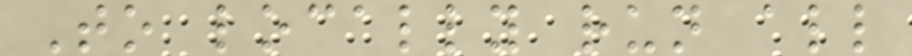To locally run all
